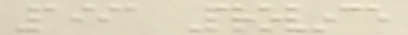1991 Province
